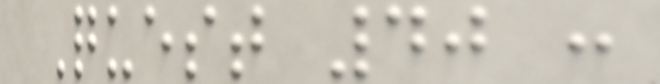Quest 40 :
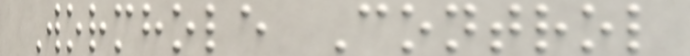Wormhole Control
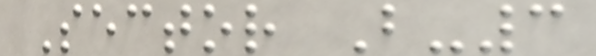Sector B-3
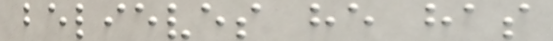believes he has
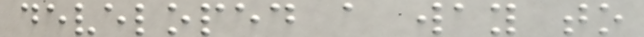developed a way to
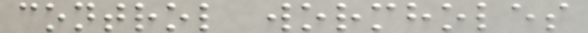control wormholes
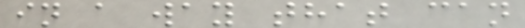in a way that can
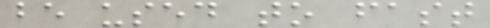be used to fast
